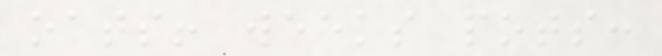oats! weeks pots:
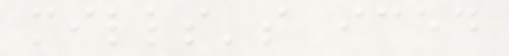mills's iced
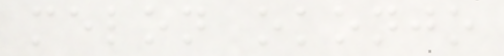melon okonjo
